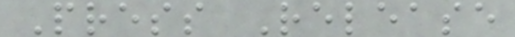Press Release
